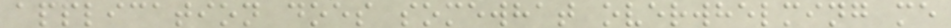application does somewhat overwhelming me
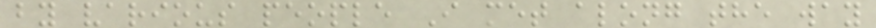by various people I met along the way
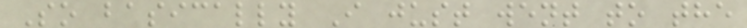So basically I just went to the
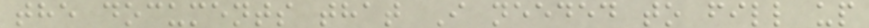the documents that I needed to fill up
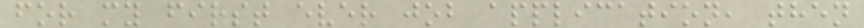for my first ever job application, then
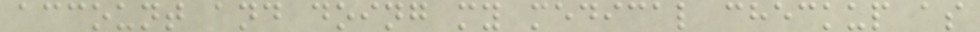account and doing my medical checkup as
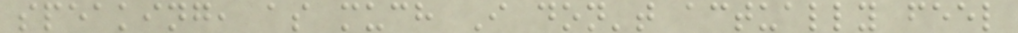speaking, as much I don't actually feel
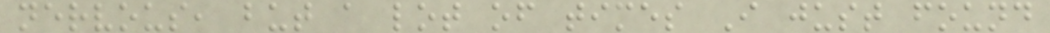nervous, but a lot of times I just found
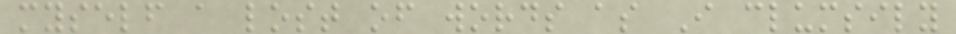myself a lost of words as I clumsily
